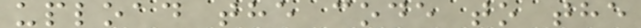upload the code to the
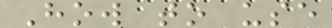How to use
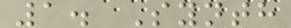1. Synth
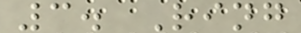3. Ring
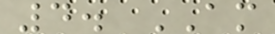4. AM
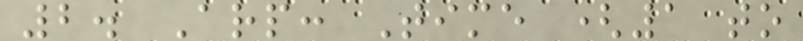2. Arp: Time (1 to
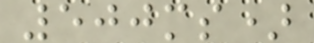500ms)
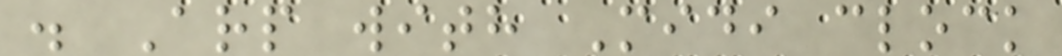. Arp with Midi clock
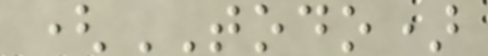(TODO)
